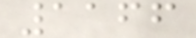1166
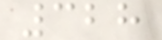328
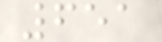651
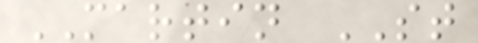MARTIN ST
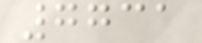7731
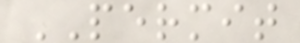PERMIT
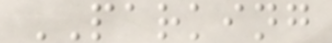PARKING
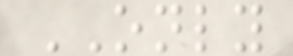ONLY
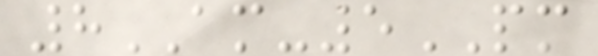8AM-5PM
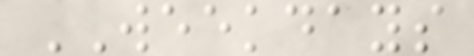WEEKDAYS
